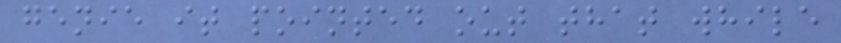genie it pointed out that while
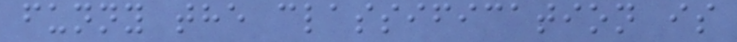funny the classification is
